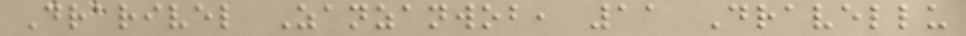Drarivel Zanzanwob, 11 Dravellu
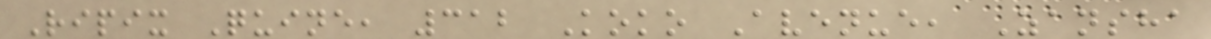Ripix Quine, 312 Koko Avenue, Zansha
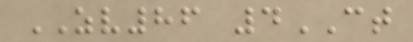ZV86 4CT
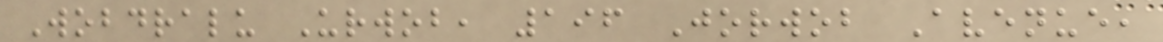Wobdralu Urwob, 196 Jorwob Avenue,
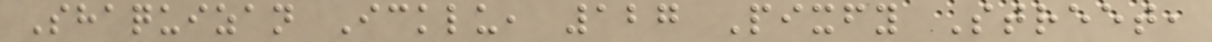Shaquizan Icklu, 127 Pixfy Street,
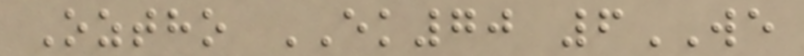Oztho EK70 6WE
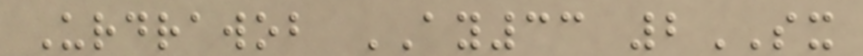Urdrawob AY33 2SX
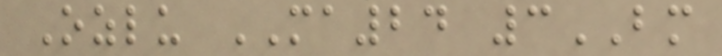Ozlu MA24 3BM
